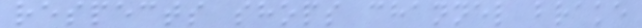respects shops channel brake
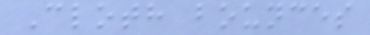Cloth bounces
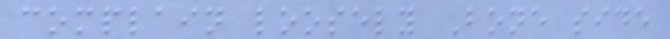complain loosely Bone side
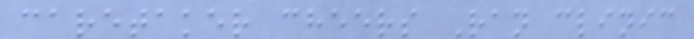caretaker cheers Ran clinic
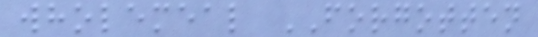wholemeal FORGOTTEN
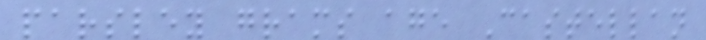parsley grams age Castellan
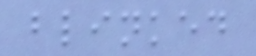blinked
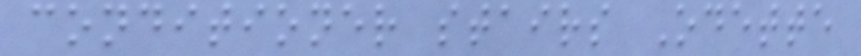conditioner stairs Odette
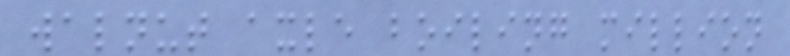walnut axle boiling million
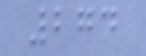274
